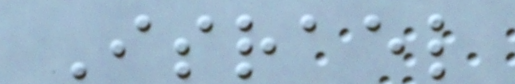Israel
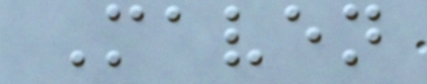Maven
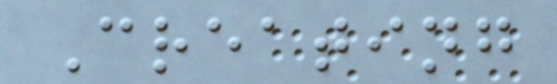Creating
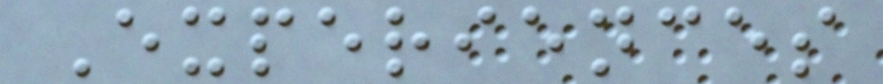Experiences
